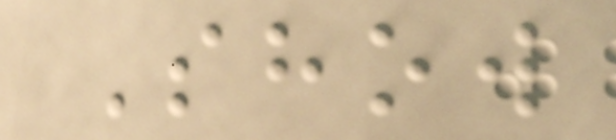Show
